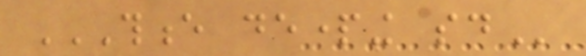THENCE DEPARTING SAID
